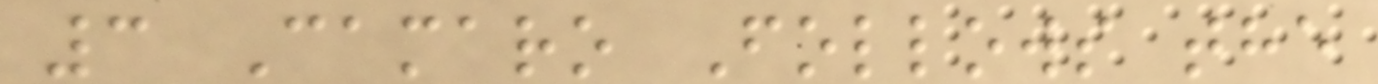3 Camaro Follows the
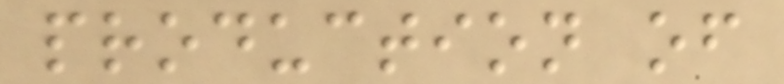production of
